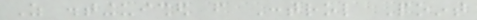As distinguished from Control Point
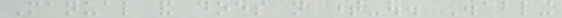Manual and does not time-out. Disabling
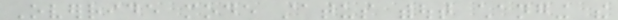Override mode status without changing the
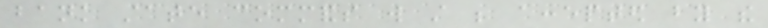bank state commands will still be accepted by the
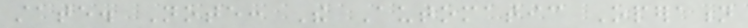state. Note: The Automatic Operation
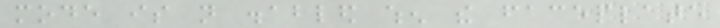mode is not disabled when the faceplate
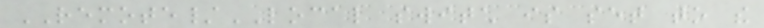REMOTE/LOCAL switch is set to the
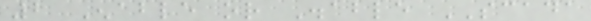2 Enable or Disable SCADA
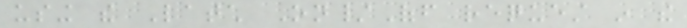using the Latch On/Off request in the
